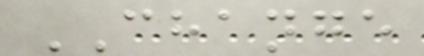CHANGE
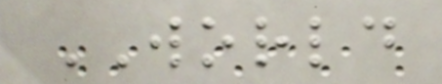WORLD
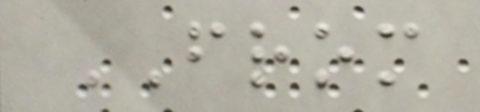FROM
